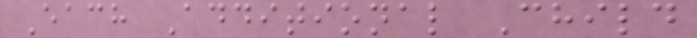Each Additional Child
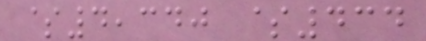$4,340 $434
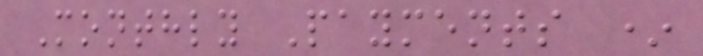Monthly Payments *
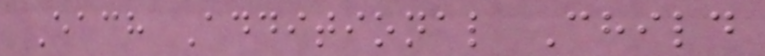Each Additional Child
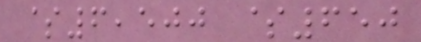$6,500 $650
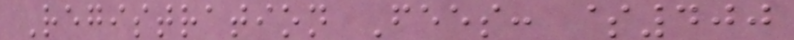Registration Fees: $400
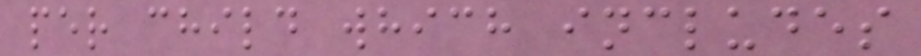per child which includes
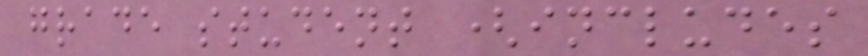grade student (includes
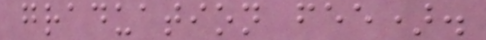graduation fee).
